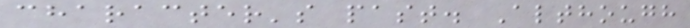character's past. Although
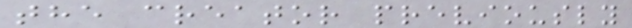the creator previously
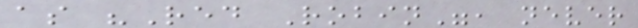as "Red Robin", never
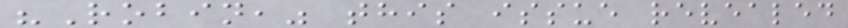"Robin," this issue revealed
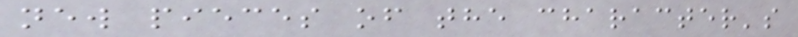new pieces of the character's
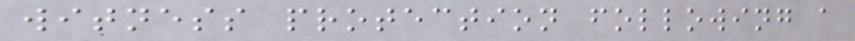witness protection following a
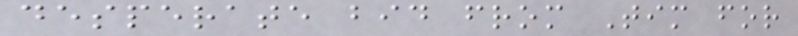desperate bid from Tim for
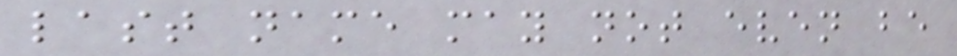last name may not even be
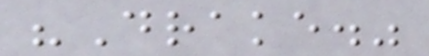"Drake."
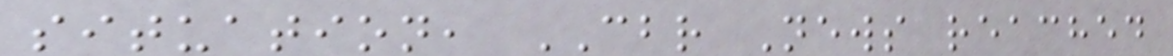situation, CBR News reached
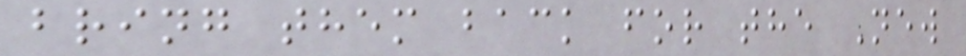bring them back for the New
